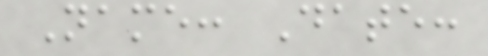Name: Date:
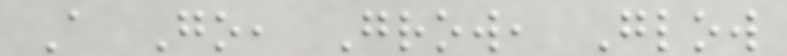A Go, Grow, Glow
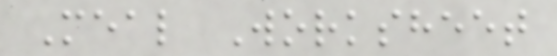Meal Worksheet
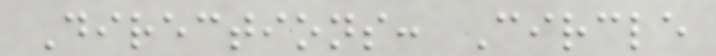Directions: Circle
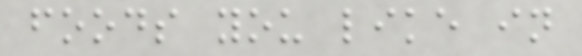foods you like in
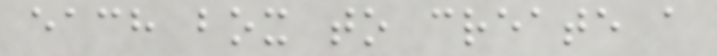each box to create a
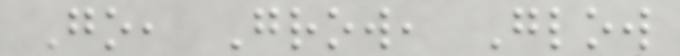Go, Grow, Glow
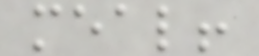meal!
